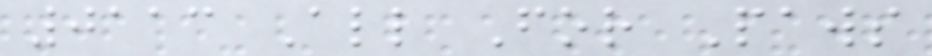0113 All For Paws
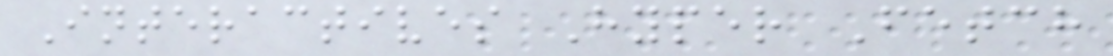Interactives Hyper Fetch
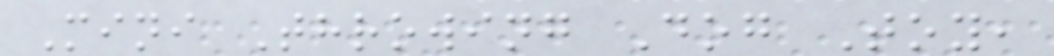Mini Throwing Dog Toy,
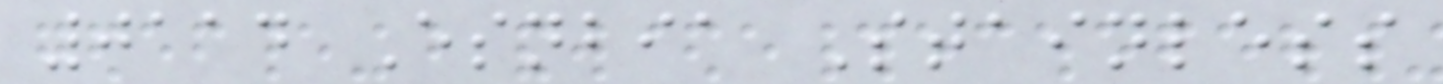0114 Esnbia Stainless
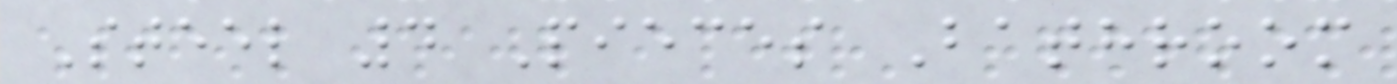Steel 4 Pieces Bathroom
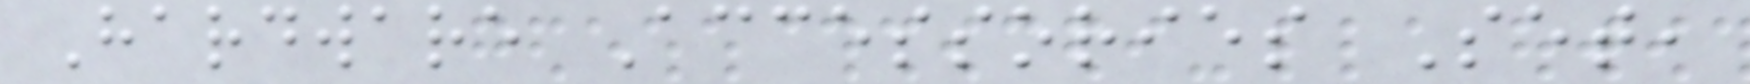Hardware Accessories Set,
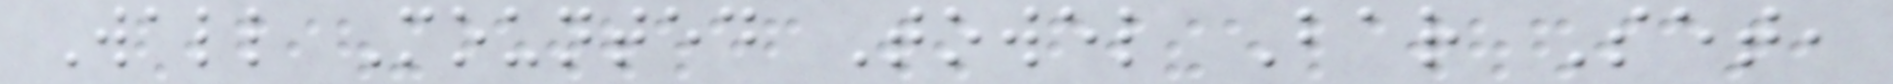Wall Mounted Towel Bar Set,
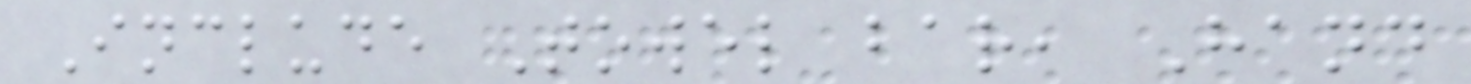Include Towel bar, Hand
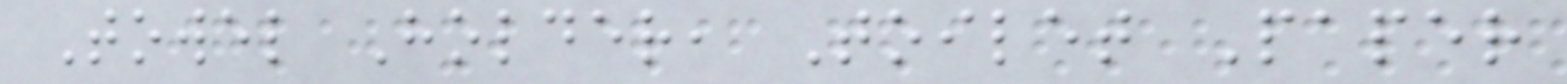Towel Holder, Toilet Paper
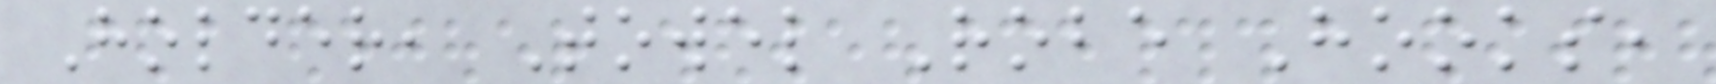Holder, Towel Robe Hooks,
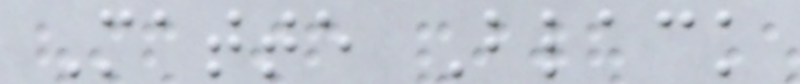Matte Black
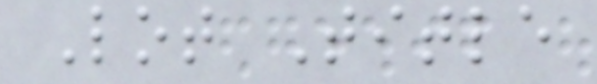Lot Title
